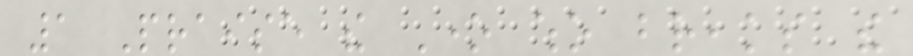1 Praise the One who breaks the
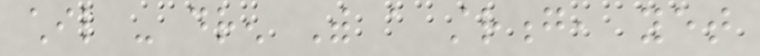chil - dren With a strong, yet
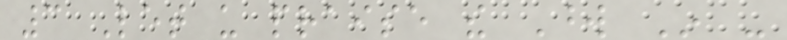3 Let us praise the Word In -
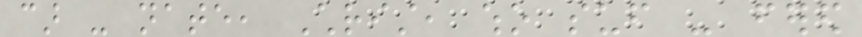car - nate, Christ, who suf - fered
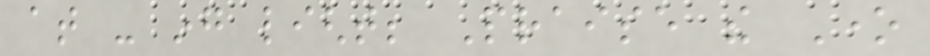at - ing light; Praise the One
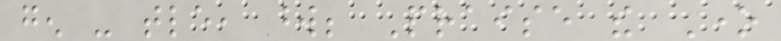gen - tle, word; Praise the One
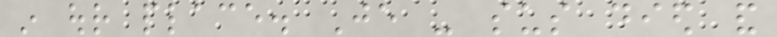in our place. Je - sus died and
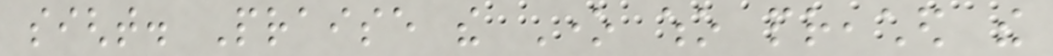sight. Praise the One who preached the
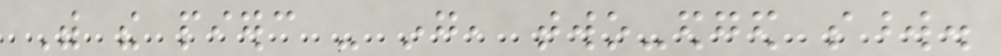With the pierc - ing, two-edged sword.
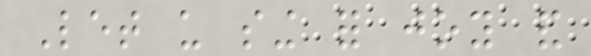Let us sing for joy and
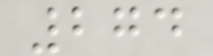274
